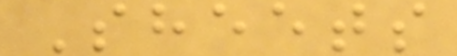Sheets
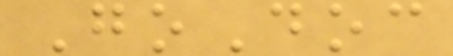GoDoc
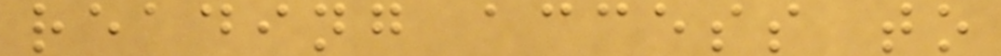reading access to
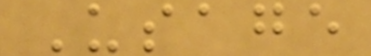Usage
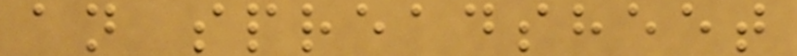an spreadsheet
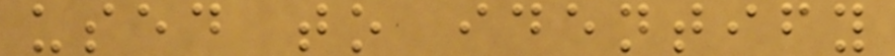used to identify
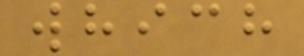which
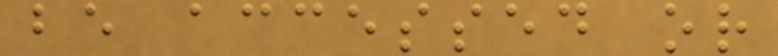be accessed or
